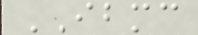IBMC
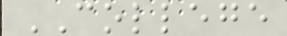COLLEGE
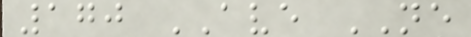170 AVE NE
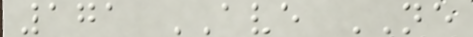171 AVE NE
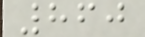860
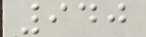940
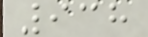938
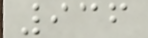936
